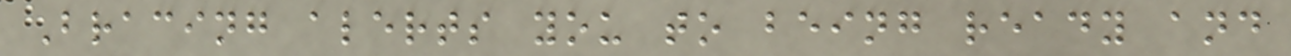Bracing alerts you to being ready and
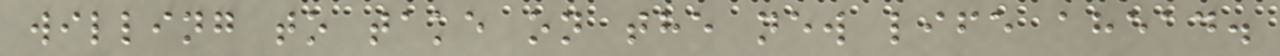willing to take on the new life ahead.
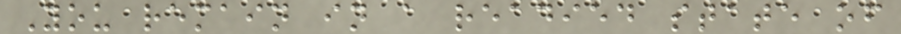You remain in a readied state of
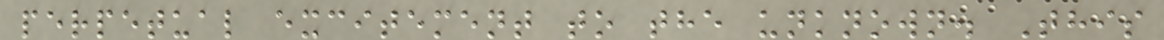perpetual excitement to the unknown. This
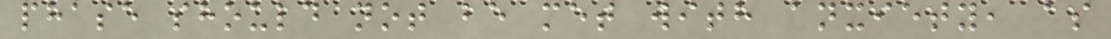phase should not be met with anxiety, as
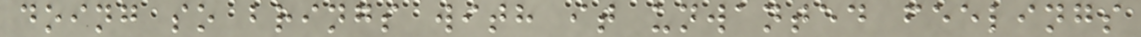doing so brings with it unwanted feelings
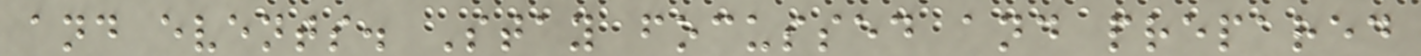and events. Stay focussed and prepared
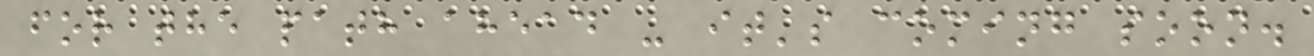for the path ahead - it's coming soon.
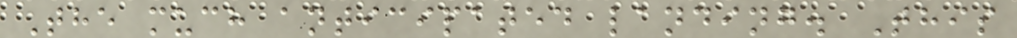The much anticipated landing. This
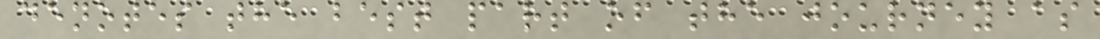denotes the best part of the journey as
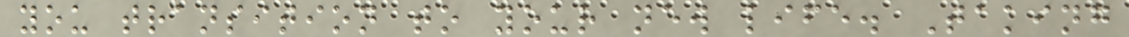you transition to your new life. Taking
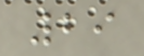29
